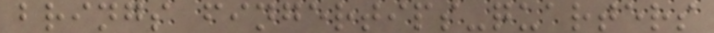brings fingertips-quarters
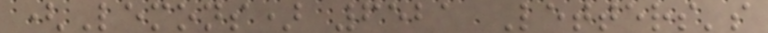(Lemons) 6521 Letters's
